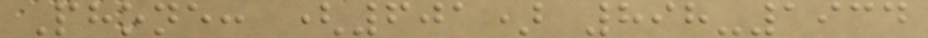Phone: (601) 898-1934
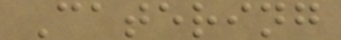Catering
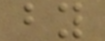by
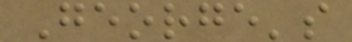George's
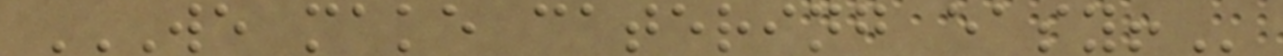WE MAKE CATERING EASY!
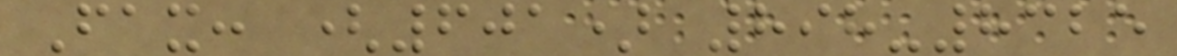Fax: (601) 898-8325
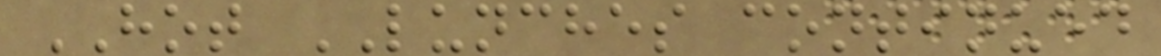HOT LUNCHES continued
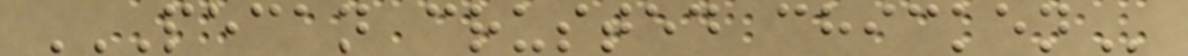PECAN CRUSTED CHICKEN
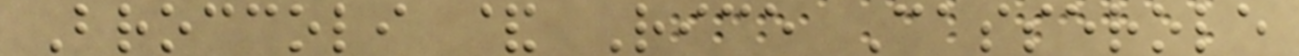Broccoli & Rice Casserole
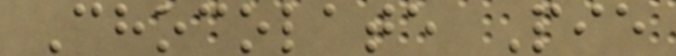Chocolate Pie
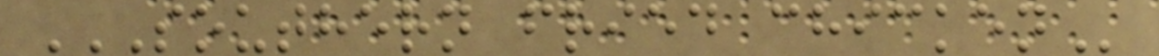SOUTHERN FRIED CHICKEN
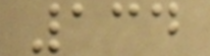134
